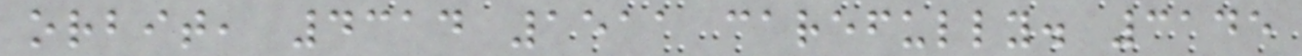orbit, 4314 1511 carefully. 3145
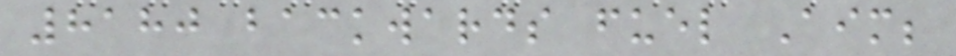8180 backwards fuel Aim;
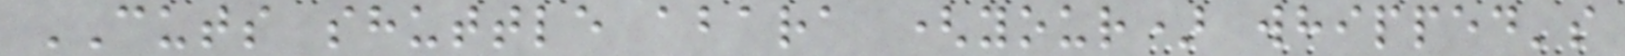CUTS shuttle abara (your) whipped's
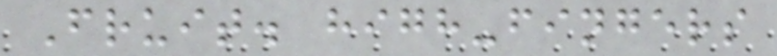Fruit. high-fingers
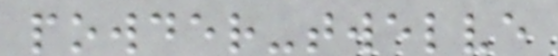powder-twelve
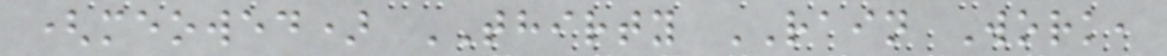(meowed) THIRTY RAIN Work,
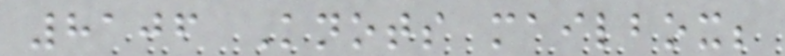8106 Knots mailbox;
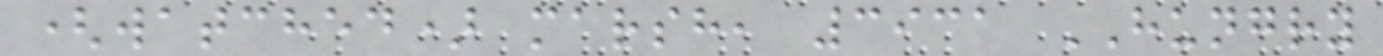(watched) marsh, 3931 HUNGRY
